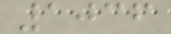1036
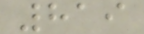819
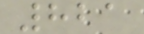821
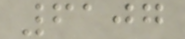6107
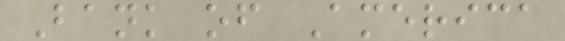Bank of America
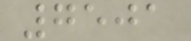7501
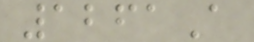1261A
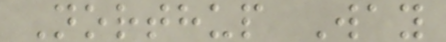Northup Way
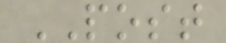POST
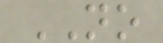NO
